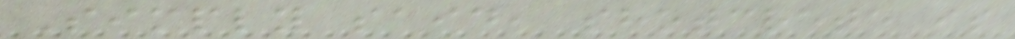Simply said, shotcrete is
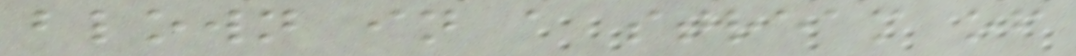blown in a stream of
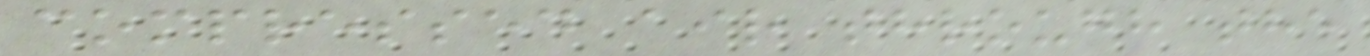compressed air through the
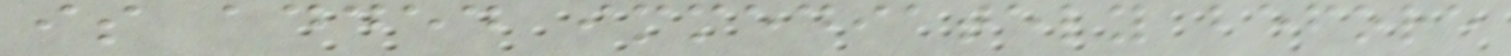is added immediately before
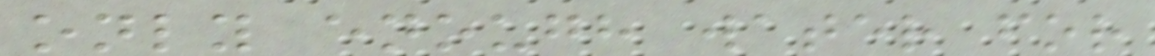only enough water for
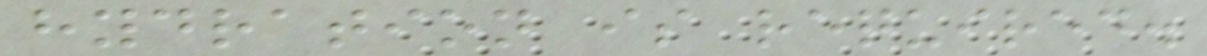hydration is required.
